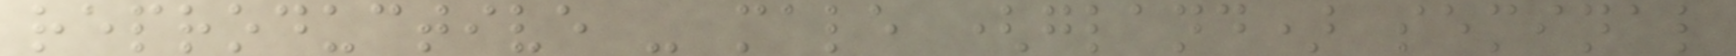reproductive - male (gland) seminal
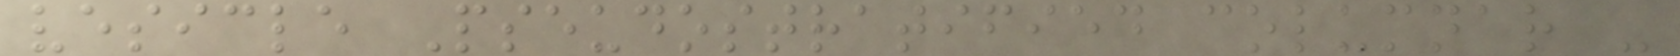vesicle Pseudostratified columnar -
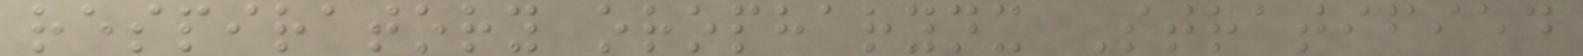respiratory oropharynx Stratified
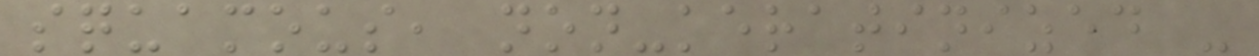squamous, non-keratinized -
